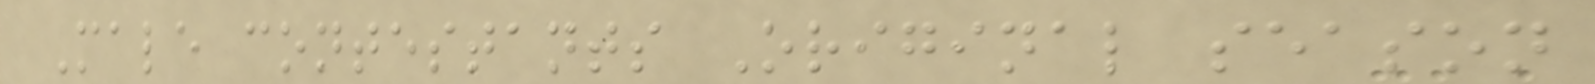Male contestants Original season
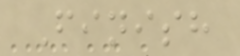Finish
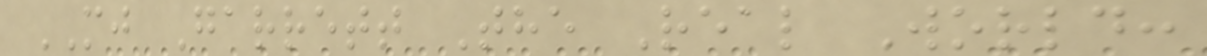MJ Garrett The Real World:
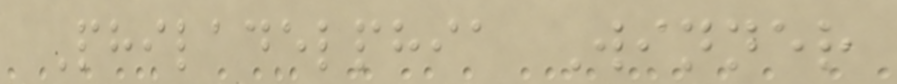Philadelphia Winner
